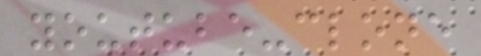youtube-clone
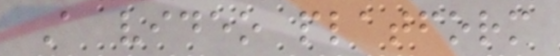A video platform
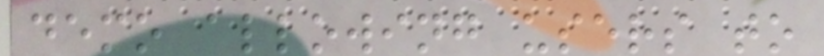demo allowing users to
